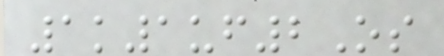1k1uf2Os
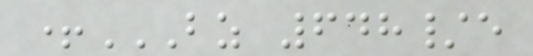+BZ 648/E
